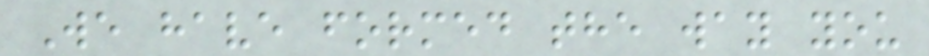We have formed the way you
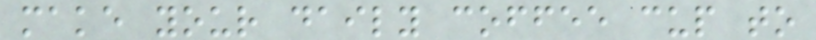make your daily coffee cup to
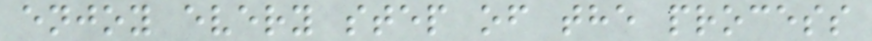enjoy every step of the process
